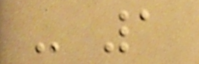- 1
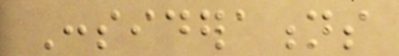Considerations
